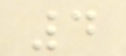4
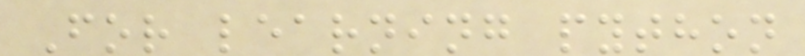For learning python
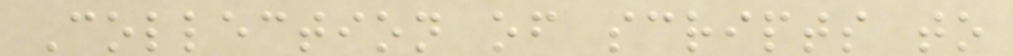Collection of scripts to
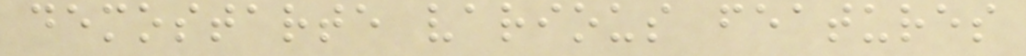demostarte various features
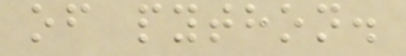of python.
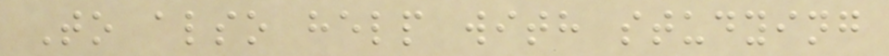To also help with studying
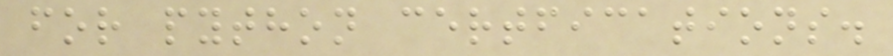for python certfications.
